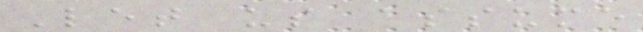Let us assume
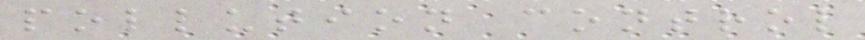pollution control
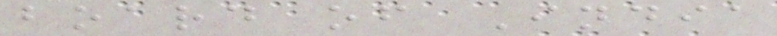board of India
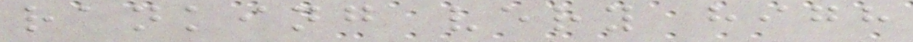ranking very high
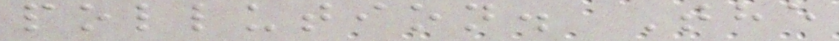pollution. The
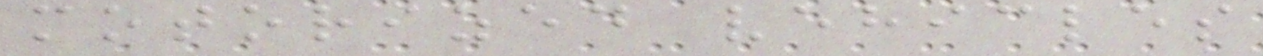motorized vehicles
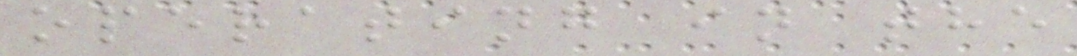operating in the
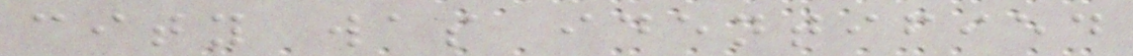city was identified
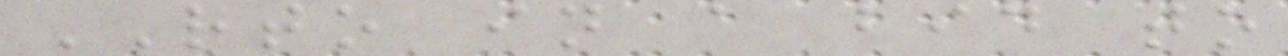RTO in a bid to
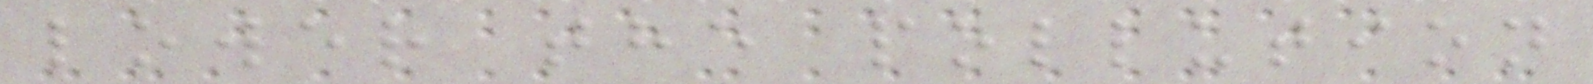lower the pollution
